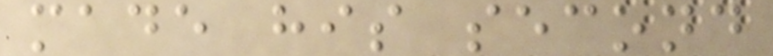made his second
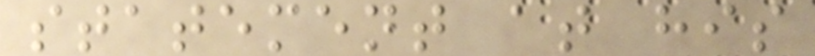statement at his
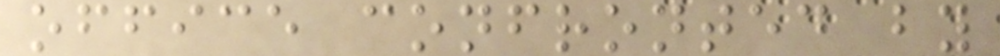office confronted by
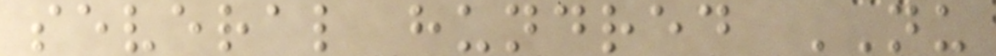several hundred NU
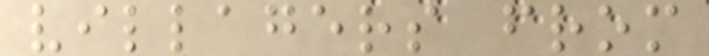villagers from
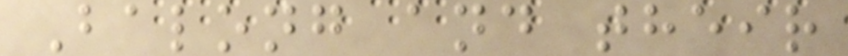Balong and their
